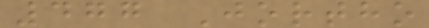477 Jortho
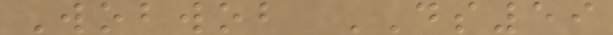Wobwob DS59
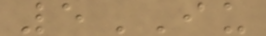5IU
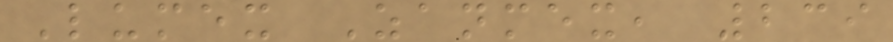Lumex Zanmex, 239
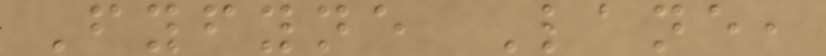Fyfyne Lane,
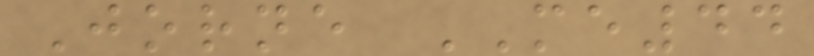Jorne ME44
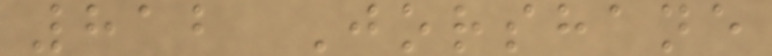812 Jorshane
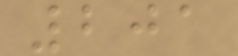201
